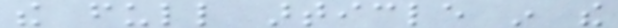the full article in the
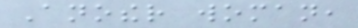Another woman,
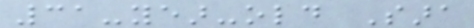31-year-old Sara
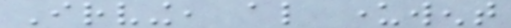Irving, also underwent
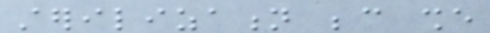sterilization because she
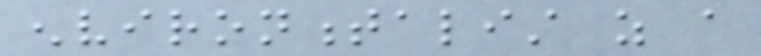environmentalist as a
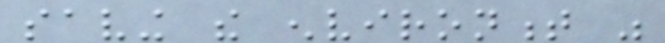saving the environment was
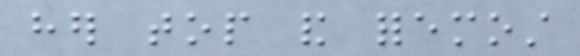her top and foremost
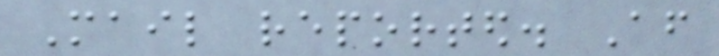Mail reported. After
